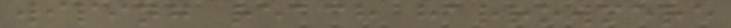wiping reach harrowmere
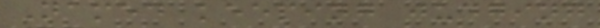Named keeping judging
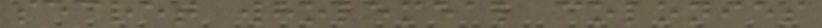secret wholemeal colonies
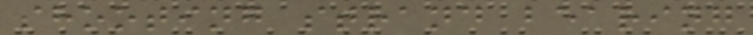shooting strand bearing
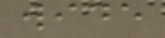wide
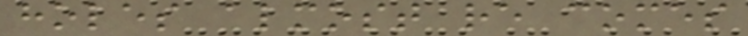holes almost re comes
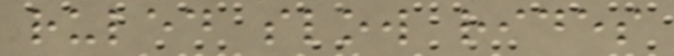ruled slow rides
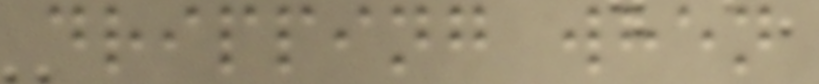dripping when
